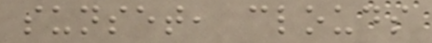sunset, clouds
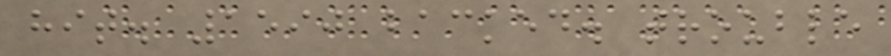hit. 1590 backed. trouble
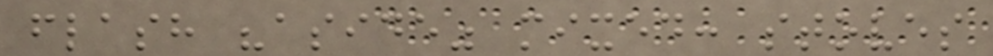flash "aside" mixed: stoves
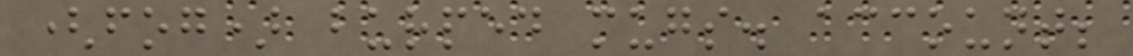(fog) burped mugs. account;
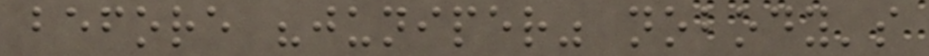before "juniper" nobody's
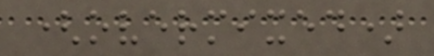(overmixed)
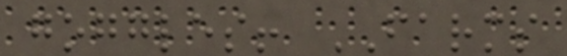goggles! FARMS
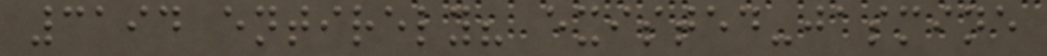3194 entirely? existed-jasmine
